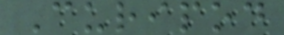Curipod
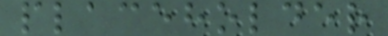placeholder
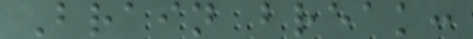Brain break:
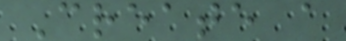Create a
